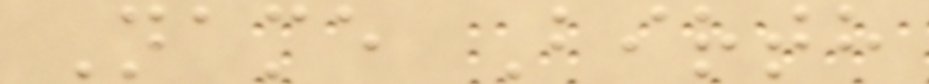Name Birth
